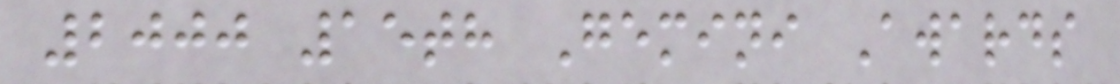2000 15th Gemini Awards
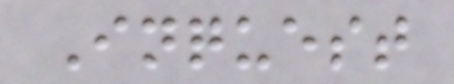Inquest
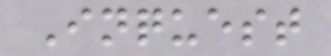Inquest
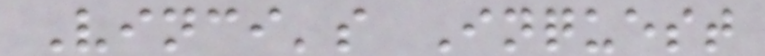Vinci's Inquest
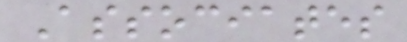Associates
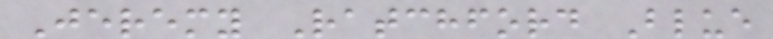Jeremy Ratchford Blue
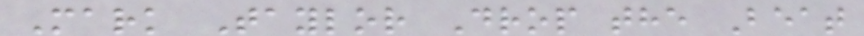Mark Taylor Drop the Beat
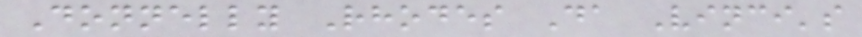Donnelly Rhodes Da Vinci's
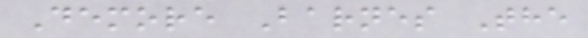Demore Barnes The
